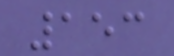153
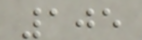105
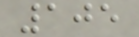105
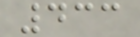433
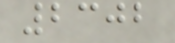2302
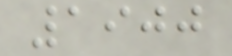1900
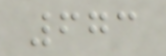673
